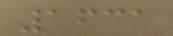1631
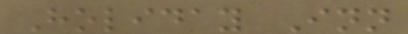Holiday Inn
